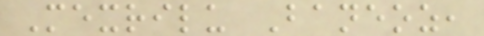Mexrilu Baneoz,
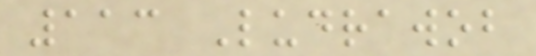113 Ludrawob
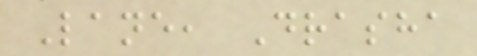Lane, Drasha
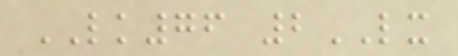LK76 2LX
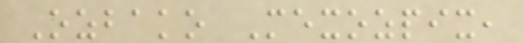Ozbako Mexozpix,
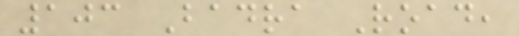103 Badra Road,
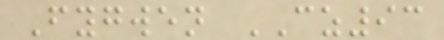Fygwen CZ93
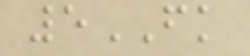5FK
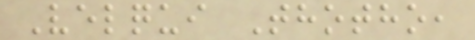Velqui Thotho,
